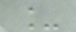_
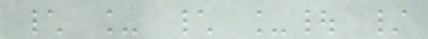\ _ \ _| /
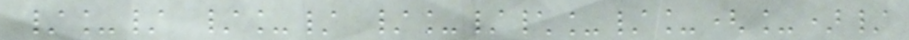/_/ /_/ /_/\_/_(_)/
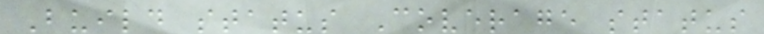Build status Coverage status
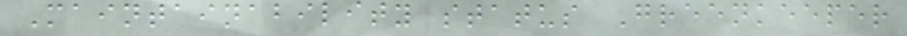Maintainability status Greenkeeper
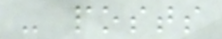- posts
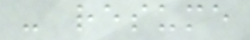- resume
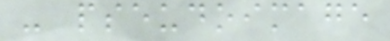- pseudoimage
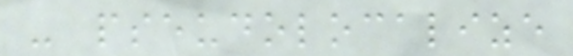- pseudolocalize
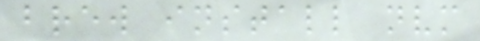brew install nvm
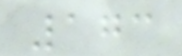173
